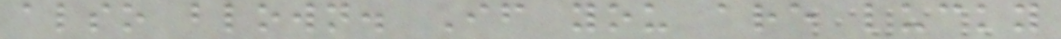also blown. If you are lucky
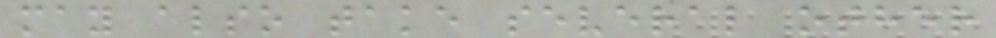may also take several other
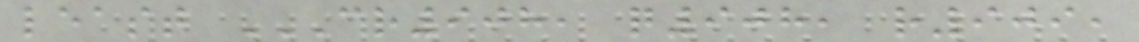least CR908, Q908, R909,
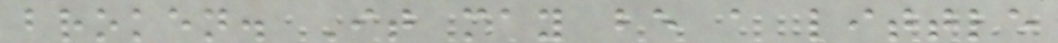broken. It may be a little
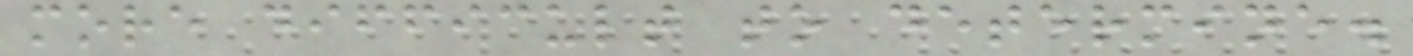more difficult to determine.
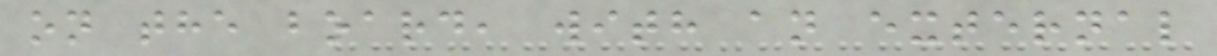on the board, with an external
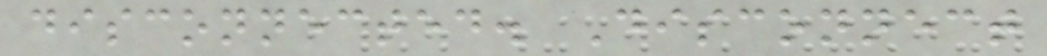disconnected. Disconnect
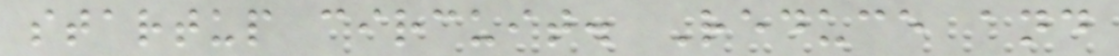startup circuit. Reduce and
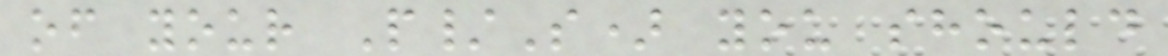of your P/S) you should
